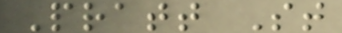Pratt St
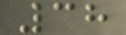38
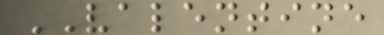VALENTINE
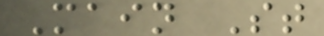Main St
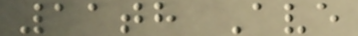11th Ave
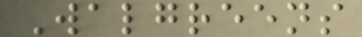Walgreens
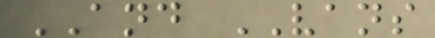AND VANS
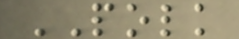POLK
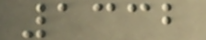1332
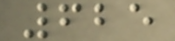625
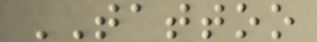TATTOO
